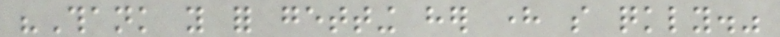"Thank you for getting her here so quickly."
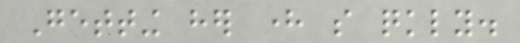Getting her here so quickly.
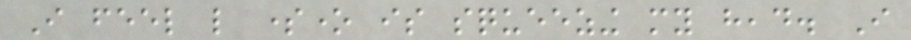I feel like someone is squeezing my head. I
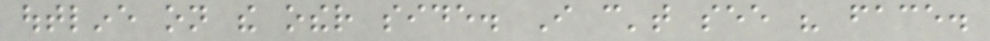outline on the other side. I can't see his face.
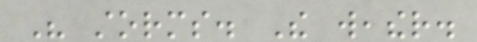His storms. The weather.
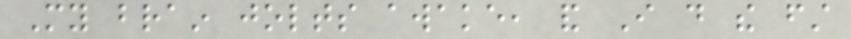My brain jolts awake, and I do the first
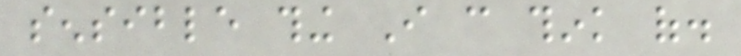sensible thing I can think of.
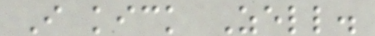I kick Zell.
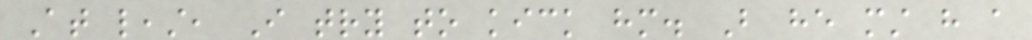At least, I try to kick him. But he must have a
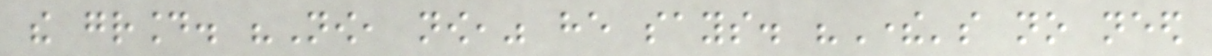the ground. "Now, now," he says. "There's no need
